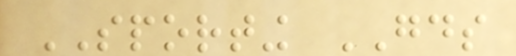SPORTING GOODS
